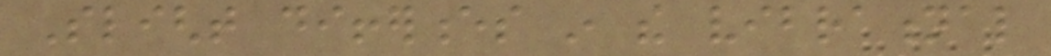Slight differences in the vibrational
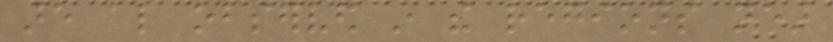are also observed in the regions near
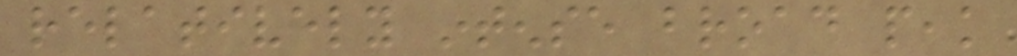relatively intense broad peak
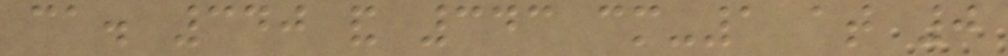ca. 340 and 343 cm-1 at 0
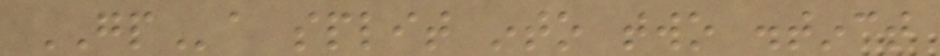GPa split into two distinct
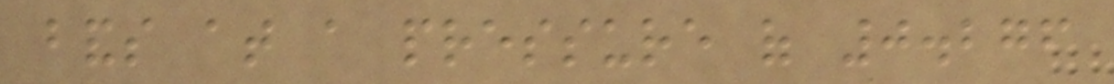bands at a pressure of 0.276
